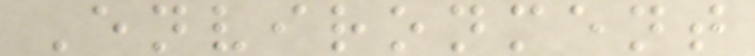Environment
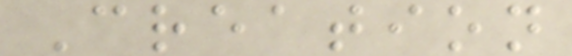Creation
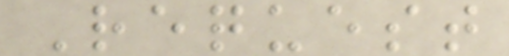Request
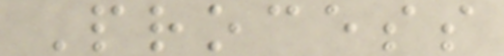Process
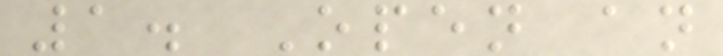1. Open an
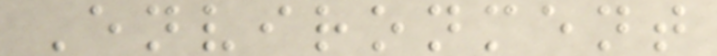Environment
